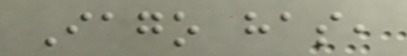Iago has,
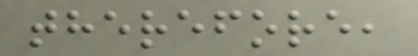therefore,
